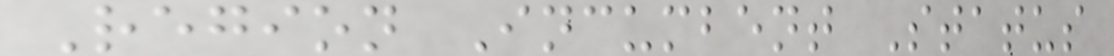Region Incumbent Status
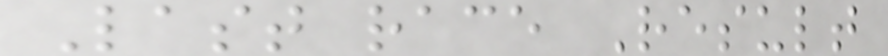Last race Result
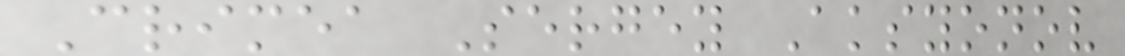Crimea Sergey Aksyonov
